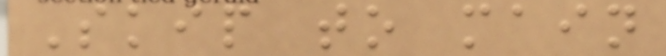Skip to main
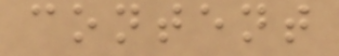content
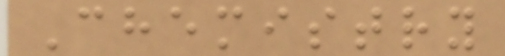Chemistry
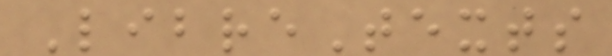LibreTexts
